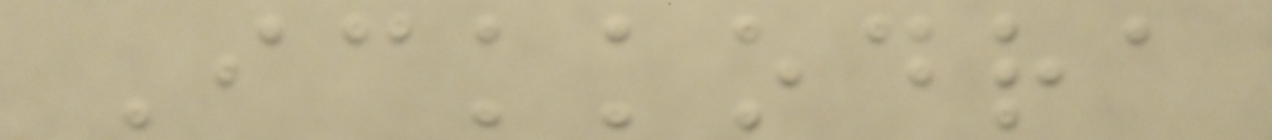Ickkodra
